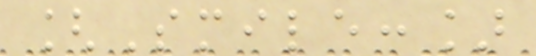[Smile:]
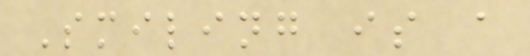Smiling is a
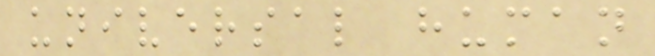universal human
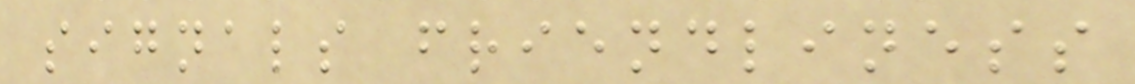signals friendliness
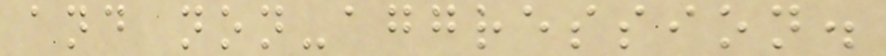and non-aggression.
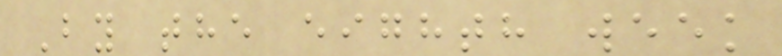By the eighth week
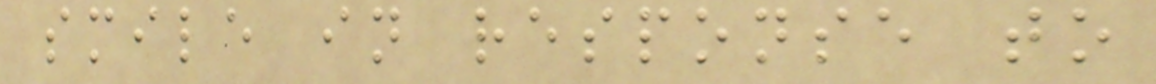smile in response to
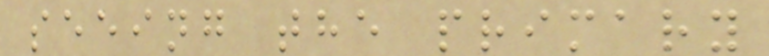seeing the primary
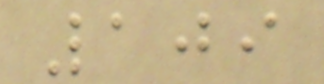109
